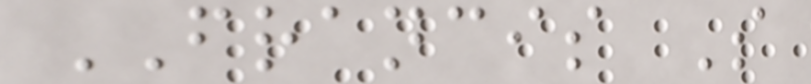FRANCIS S
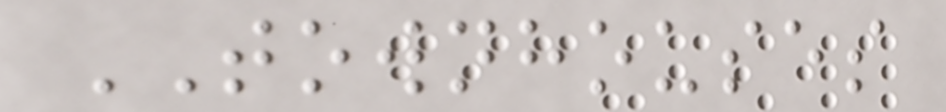TOWNHOUSES
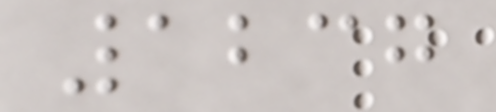1237
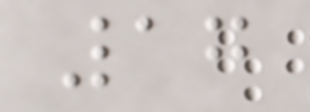17
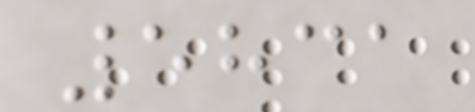5831
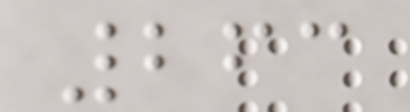263
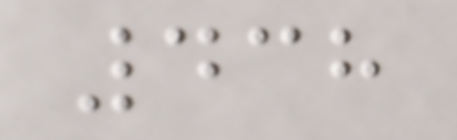438
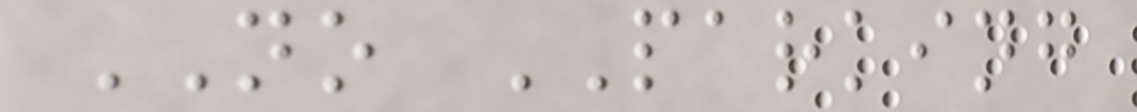NO PARKING
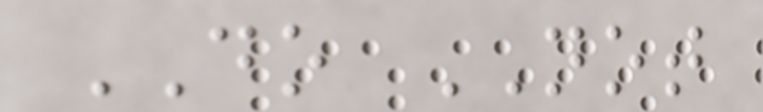DO NOT
